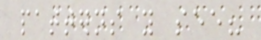patterns you see?
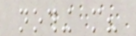nothing more?
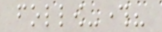follow-through?
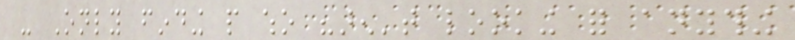- Only finding people who "aren't looking for anything
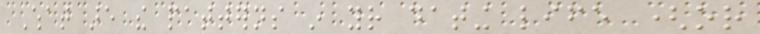What are the patterns in your dating life (or
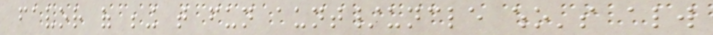favor of being that fun aunt/uncle who's always
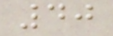40
